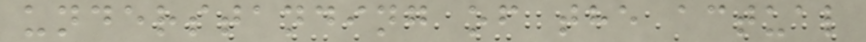understanding of the actual
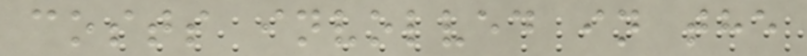costs involved in the
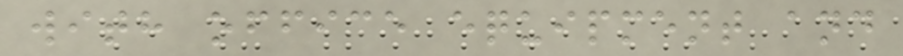with office equipment and
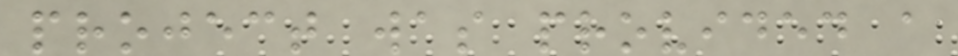project was provided a
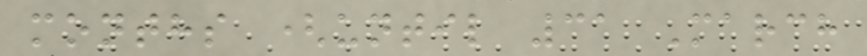months (until 31 March
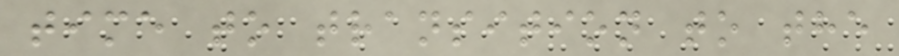time to transition to the
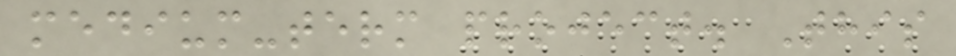medium-term project. This
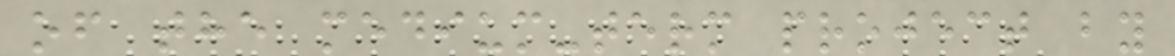of the medium-term project by
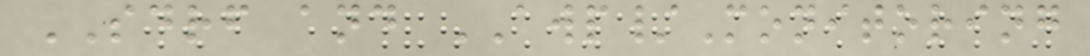SDRF and AWP/Monitoring
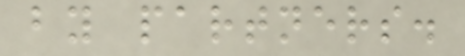by partners.
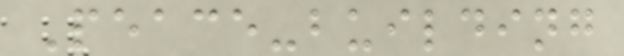Peace-building
